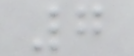7
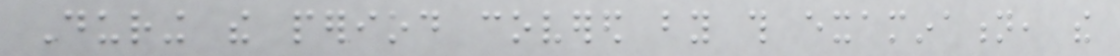During the period covered by this examination, the
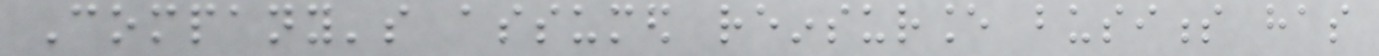Company's assumed reinsurance business has
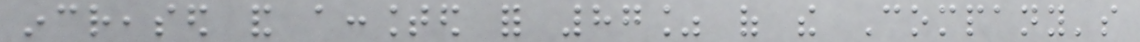increased and accounted for 87% of the Company's
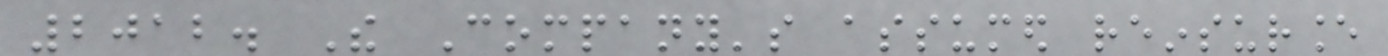2012. The Company's assumed reinsurance
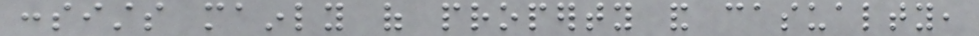consists mainly of property and casualty,
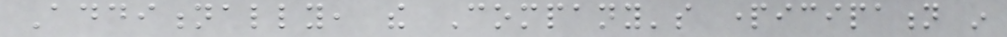Additionally, the Company's participation in
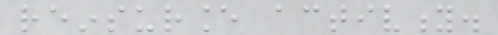reinsurance activity.
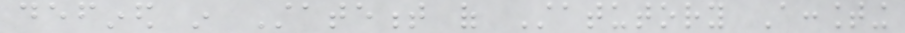defined in Statement of Statutory Accounting
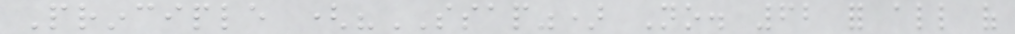Principle ("SSAP") No. 62 for all of
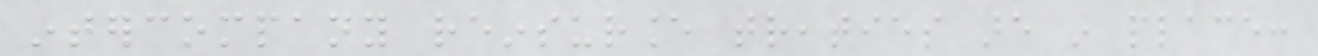intercompany reinsurance treaties are in place:
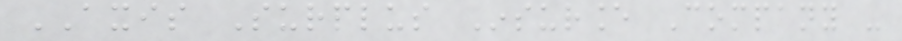AXIS Surplus Insurance Company -
